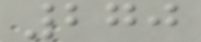270
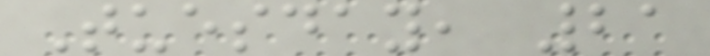Tuesday, 21
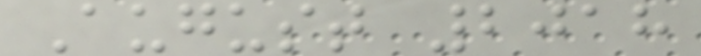August 2018
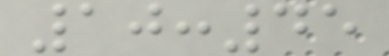10:45
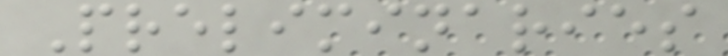Preliminaries
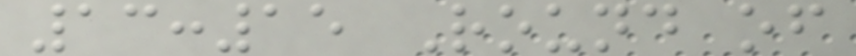13:15 Round of
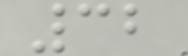32
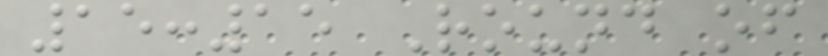15:15 Round of
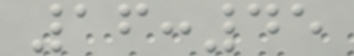16:45
